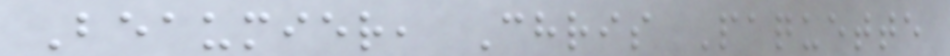Beaumier, Chris Paquette
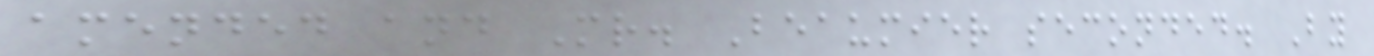amended and Mr. Beaumier seconded. By
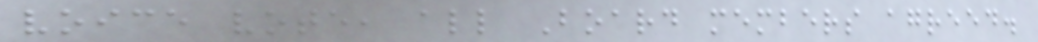voice vote, all Board members agreed.
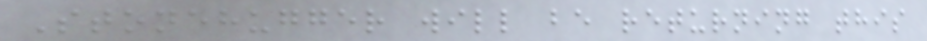Stonehugger will be returning this
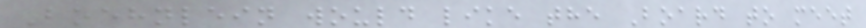Boehnlein would like the Board to meet
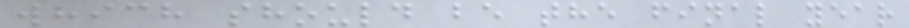which should be the final year
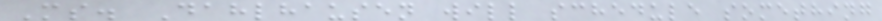Ms. Dahlhausen will schedule something
